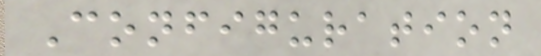Configuration
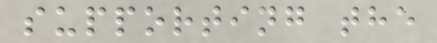supporting the
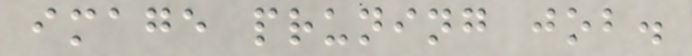image pruning job.
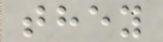they
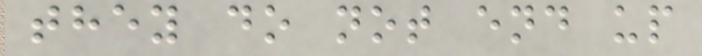they do not end up
